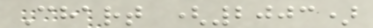Chart (2003)
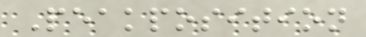Peakposition
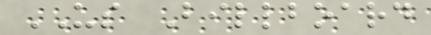US Billboard
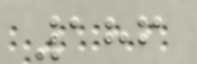186
